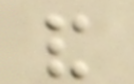and
